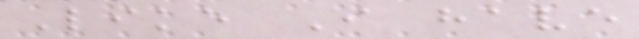Like I have
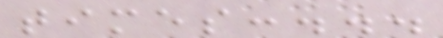times:...
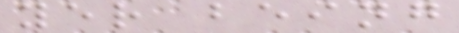yer being
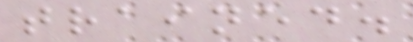trained.
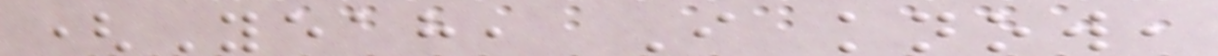(Yeah, I know,
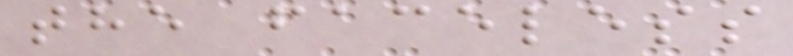the faceless
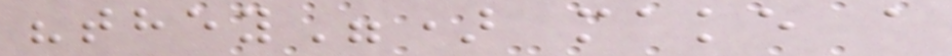"they") make a
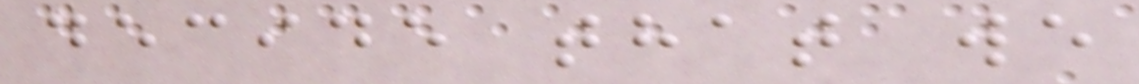decide that we
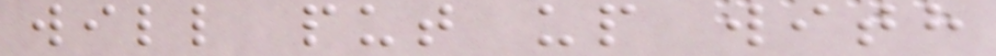will put up with
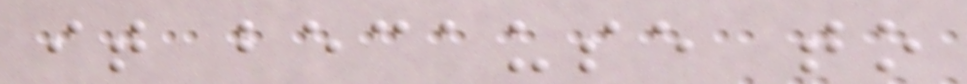it because to
